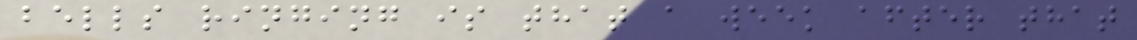bells ringing is that a week after that
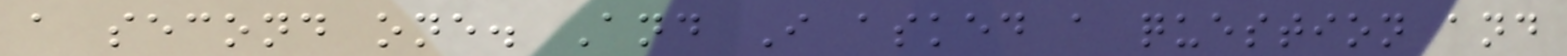a second one. And I asked a question and
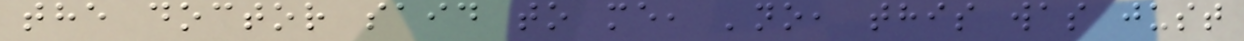the doctor said to me, 'no, this was just
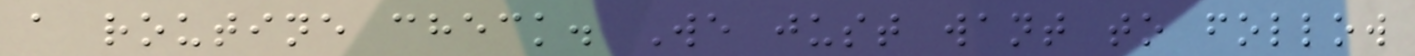a routine check. We just want to follow
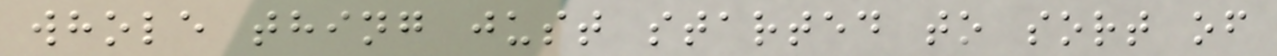whole thing just started to sort of
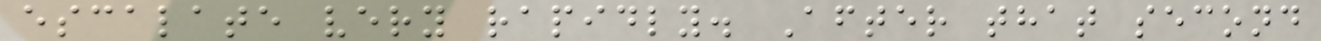escalate very rapidly. After that second
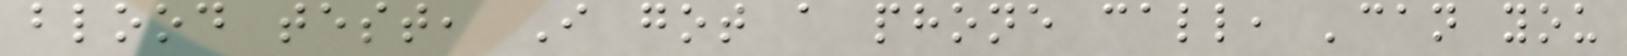blood test, I got a phone call, 'can you
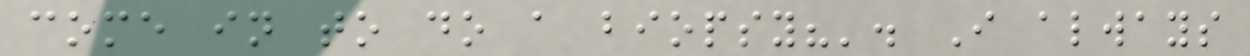come in to do a biopsy?'. I always
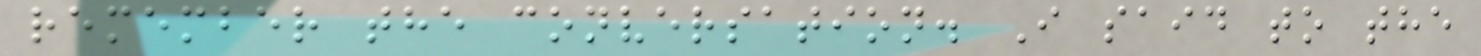remember the conversation. I said to the
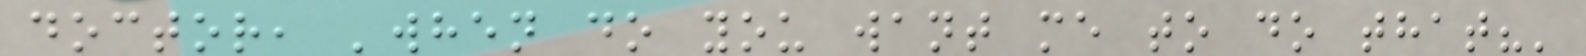doctor, 'when do you want me to do that?'
